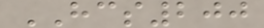HCS200
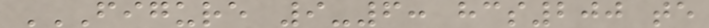FIGURE 9-6: HCS200 TE
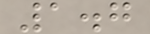1.7
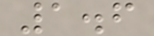1.6
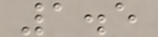1.5
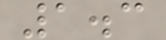1.3
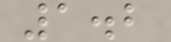1.2
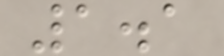1.1
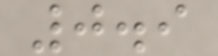0.9
